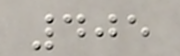405
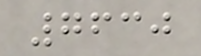7630
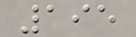195
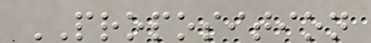PROPOSITION
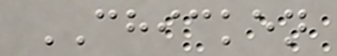CHICKEN
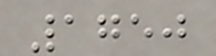1750
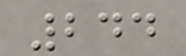244
